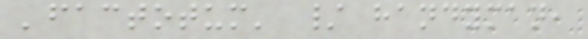'factotum' / handyman,
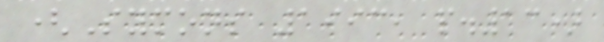(Symons 1993, p.13)
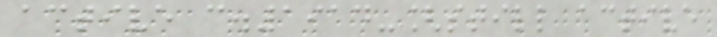active c.1914-[still active
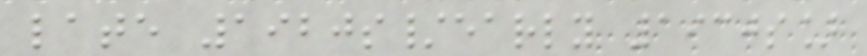late 1920s/early 1930s]
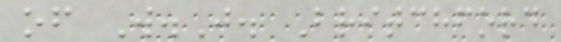of W.J. Britchford
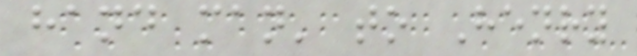hand man' to Henry
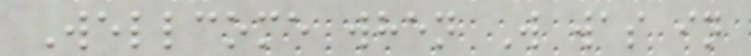Wellcome when W was in
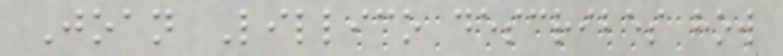Joan Lillico describes how
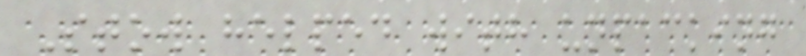Stow helped with unpacking
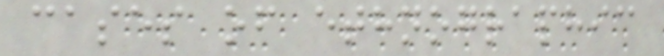cases of ethnographic
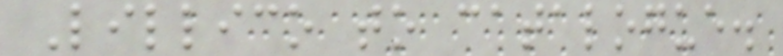Lillico to catalogue.
